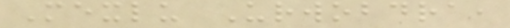Mexlu Urwobdra,
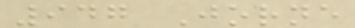947 Jorne
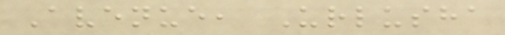Avenue, Urlusha
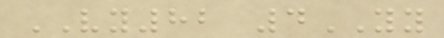VY82 4YY
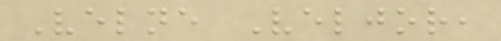Velne Veljor,
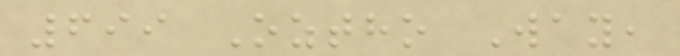699 Oztho Way,
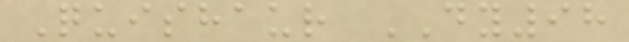Quishaur DY98
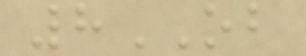8OB
